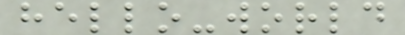hello-world
